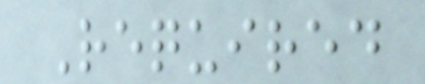Required
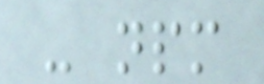- npm
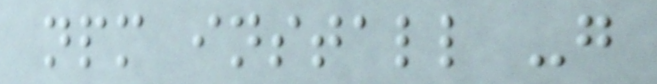npm install -g
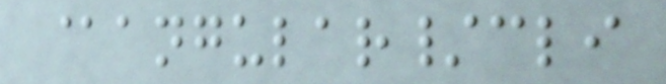@angular/cli
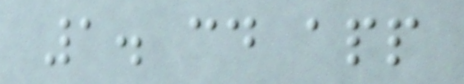1. cd app
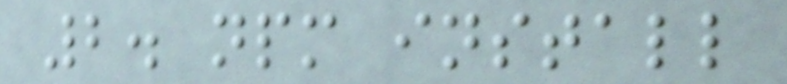2. npm install
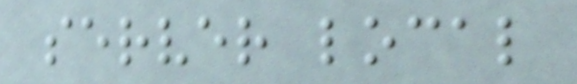server local
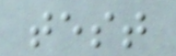test
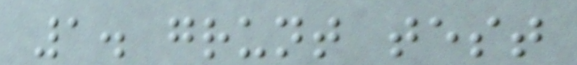1. grunt test
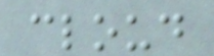cloud
